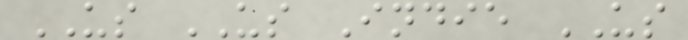US US Indie US
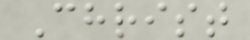Christ
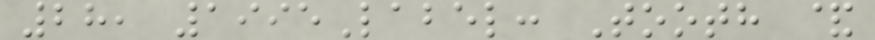28, 1995Label: Tooth &
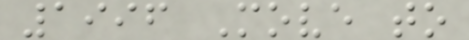1996 Move to
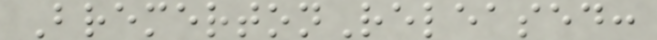BremertonReleased:
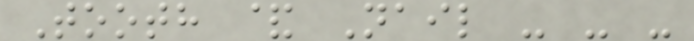Tooth & Nail - - -
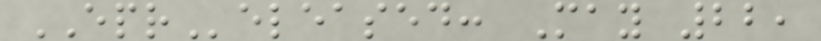EPReleased: May 22,
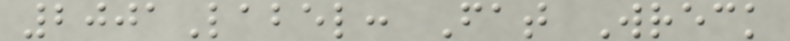2001Label: Fat Wreck
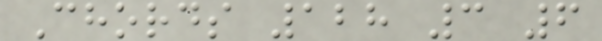Chords 128 3 6
